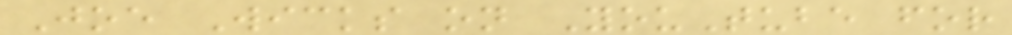Joe Wicks on YouTube for
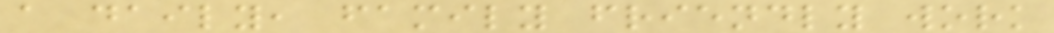a daily, family friendly work
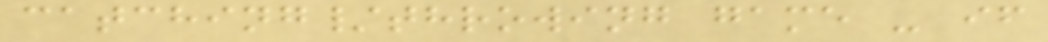catching/throwing game - if
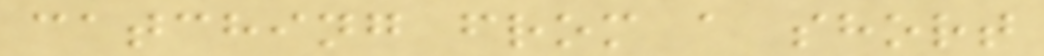catching from a short
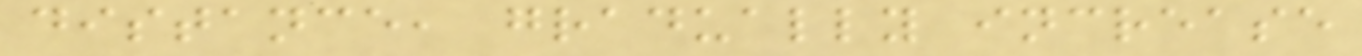distance, gradually increase
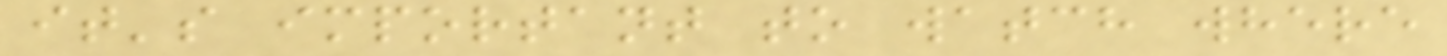it's important to watch where
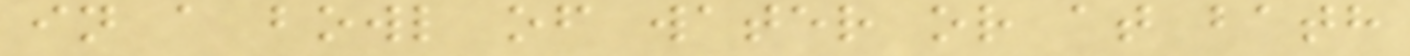in a bowl of water or at bath
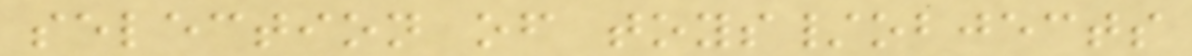selection of toys/objects
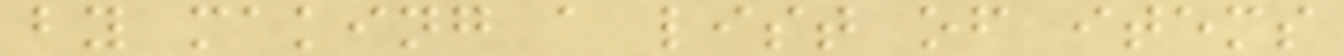by making a list of items
